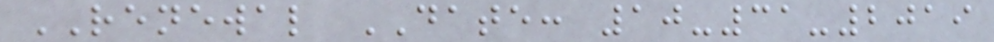RENEWAL DATE: 10-31-2019
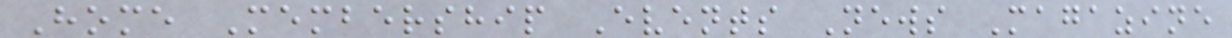Home Membership Events News Magazine
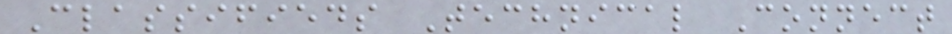Classifieds Technical Connect
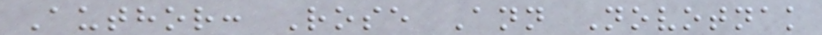Author: Rose Ann Novotnak
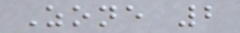Zone 2
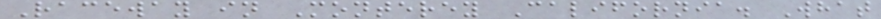Raceway in Monterey California. What
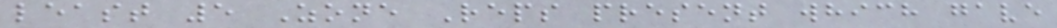least 5 Zone Reps present which gave
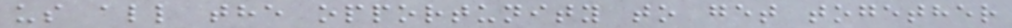us all the opportunity to get together
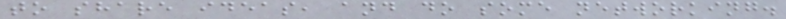to share ideas, and do some networking.
